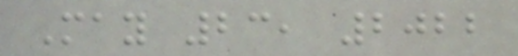May 23, 2022
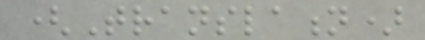(Translation)
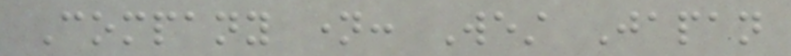Company name: West Japan
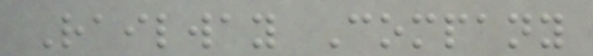Railway Company
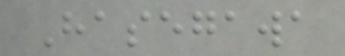Hasegawa
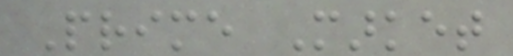Prime Market
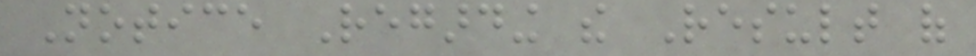Notice Regarding the Result of
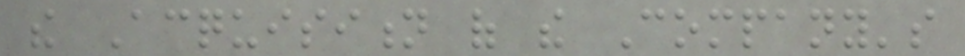the Acquisition of the Company's
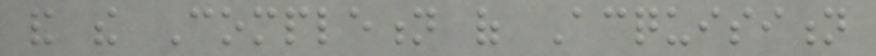and the Completion of Acquisition
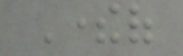Thereof
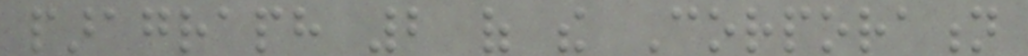paragraph 2 of the Corporation
